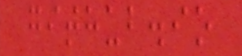github.io
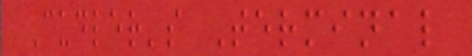Cudler's Terminal
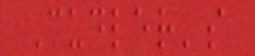Cudler's
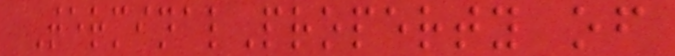TerminalProperty of
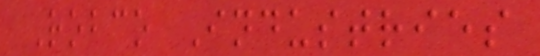Robco Industries
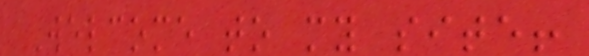Welcome to my site!
